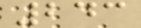243
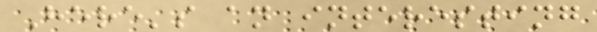Here's an interesting
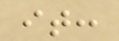it:
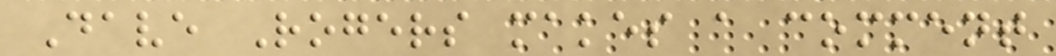Dave Rogers makes a comment
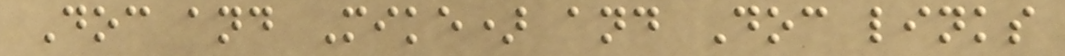Doc and Mike) and Doc links
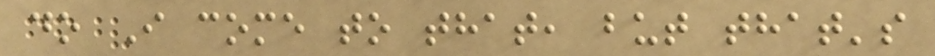do I come to that, but that's
